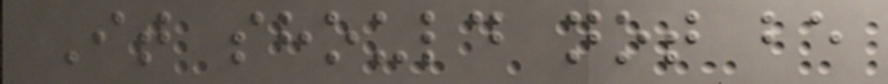It should not be
